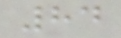84
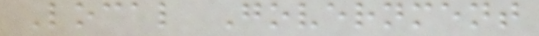Local Government
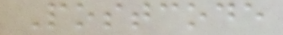Postcode
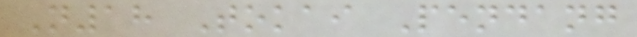N18 Tokai Pendang
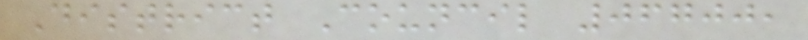District Council 06700,
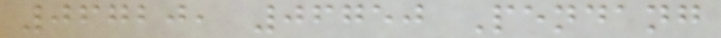06720, 06750 Pendang
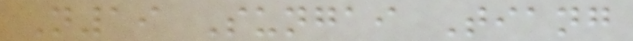N19 Sungai Tiang
